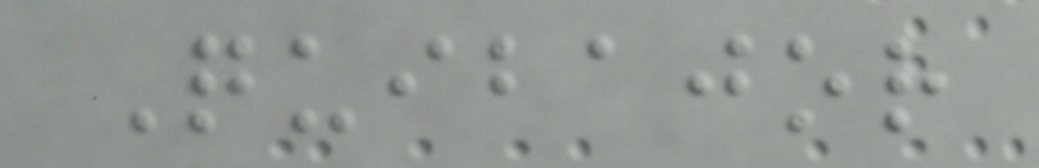Quibajor
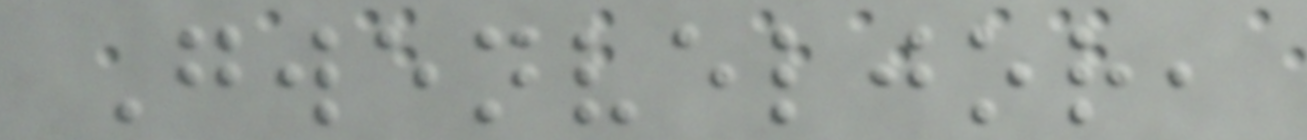Gwenveljor,
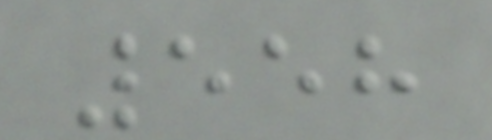558
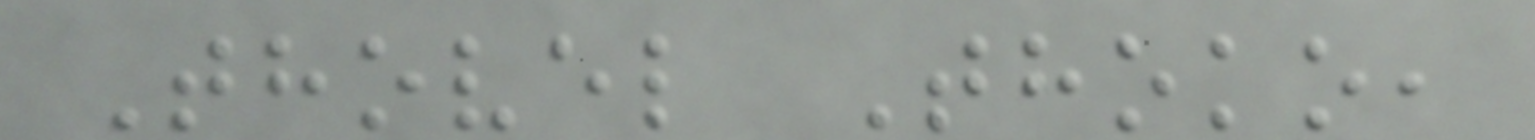Thovel Thoko,
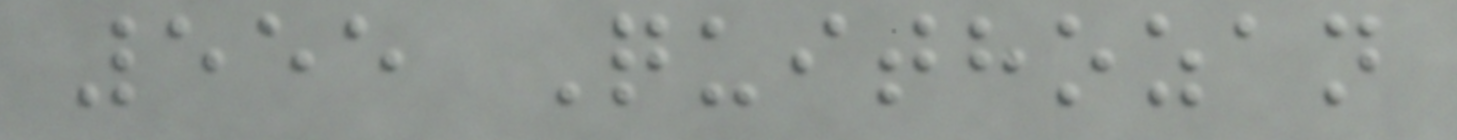555 Quithozan
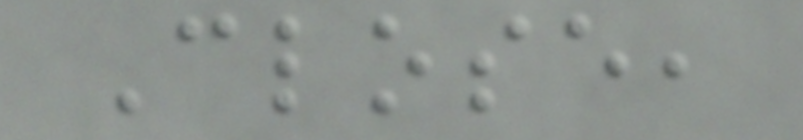Close,
